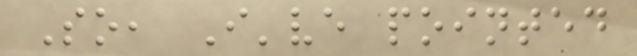So, I've pointed
